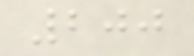200
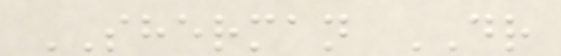SHERMAN DR
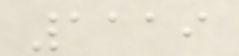1119
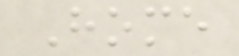Home
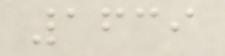1639
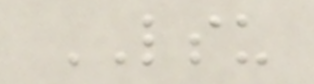LSU
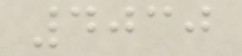4030
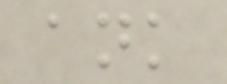ank
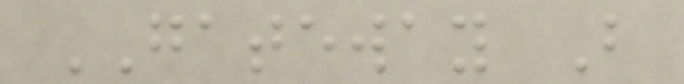GATEWAY B
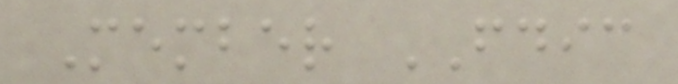Member FDIC
